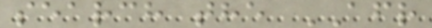search the AFR
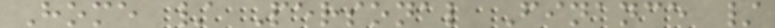Home / Personal Finance /
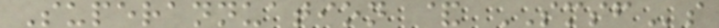Superannuation & SMSFs
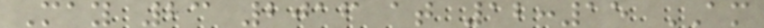May 23 2016 at 12:15 AM
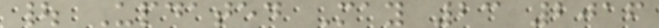| Updated May 23 2016
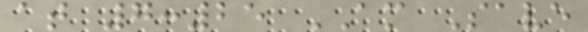at 7:25 AM Save
